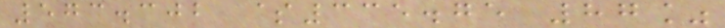573.302 $335.75 87%
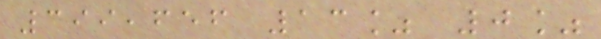399,656 13% 0%
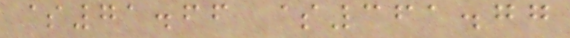$71.66 $361.77
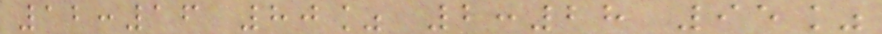12:16 80% 2:28 95%
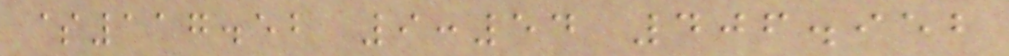$117.52 9:54 406.952
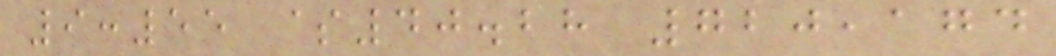9:55 $40.28 720,174
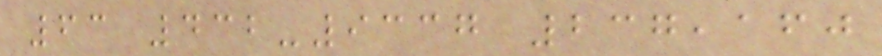63 432-9337 237,160
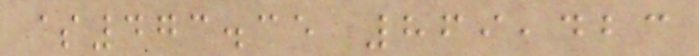$473.35 869,423
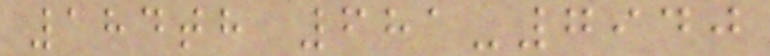184th 681-7940
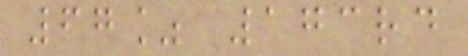67% 173rd
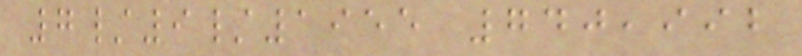7/9/1955 740,992
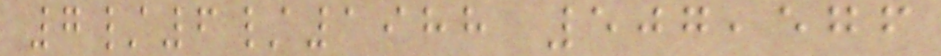7/6/1988 507,576
